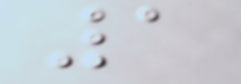1
